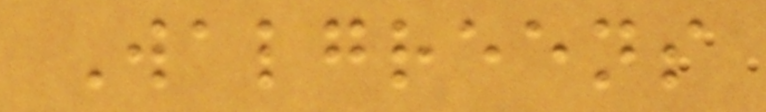Walgreens
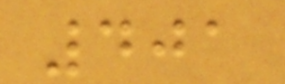401
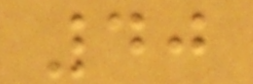40
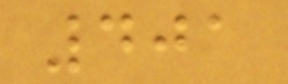401
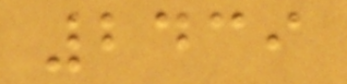2439
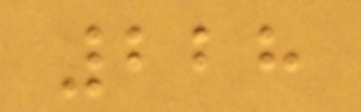228
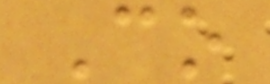Co
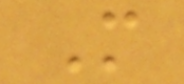M
